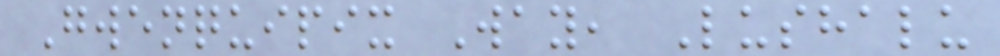Gwenquipix Way, Lushalu
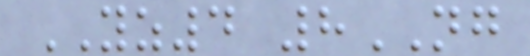YZ4 8NG
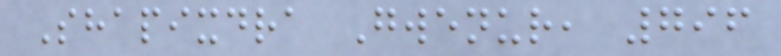Shapixdra Gwenur, 796
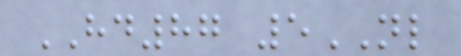HD87 5NL
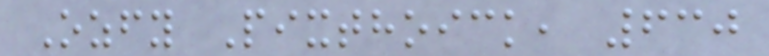Ozfy Pixthoick, 630
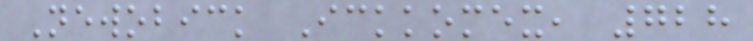Newobick Ickkomex, 728
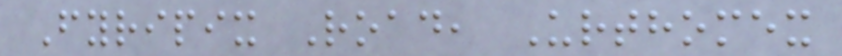Fyripix Road, Urthomex
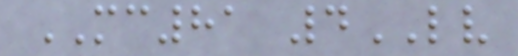MC81 4LV
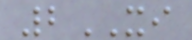2XI
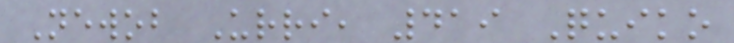Newob Urri, 419 Quiko
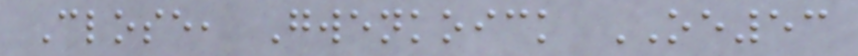Close, Gwenkoick OE53
